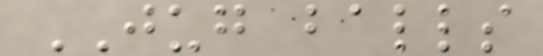JUG balls
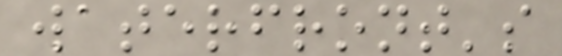waterfront's
